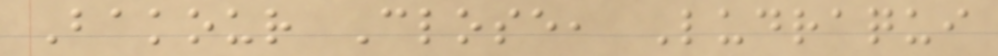Bakour Close, Ludraqui
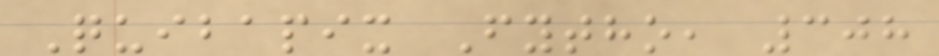Quibapix Fytho, 308
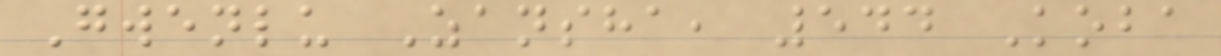Gwenlu Zansha, 544 Koba
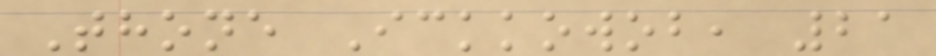Thone Ickkowob, 21
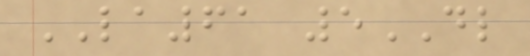LA61 5DL
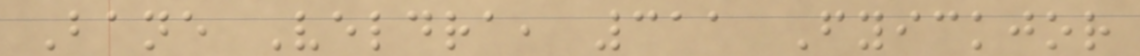Bane Veldra, 311 Fyickjor
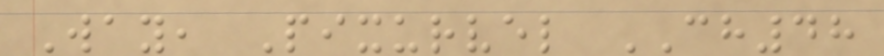Way, Pixurvel CH48
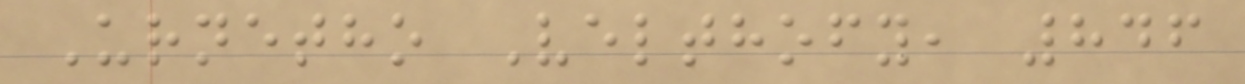Urnetho Velthofy, 846
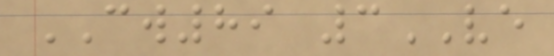CW89 3VE
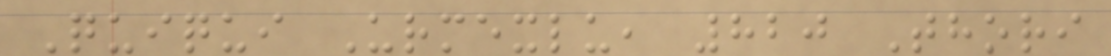Quiqui Urmexlu, 820 Thori
